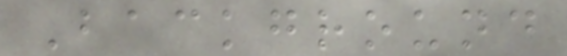Background
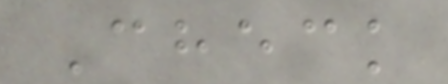Check
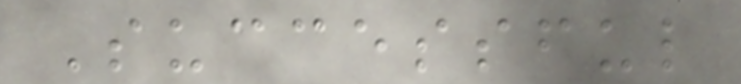Successful
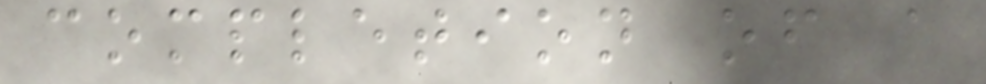completion of a
